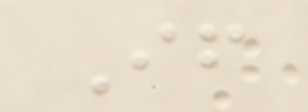If
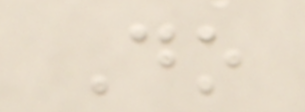Do
